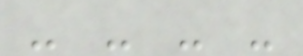- - - -
